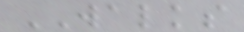WALKS
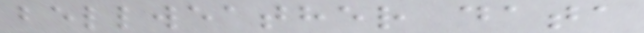bellweather data
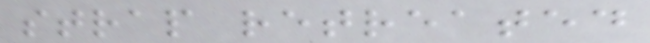strap retreated
